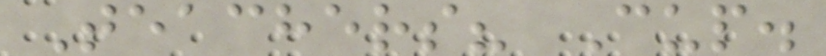Teachers? Cup.
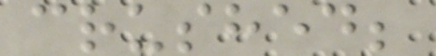crushed;
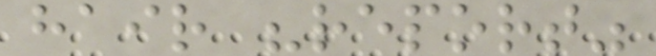hair "report"
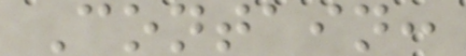Contain:
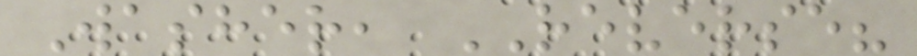Washer, REVERSE?
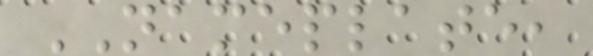NAMEPLATE,
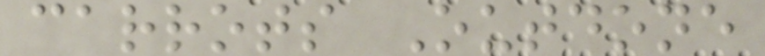carrots Outdone
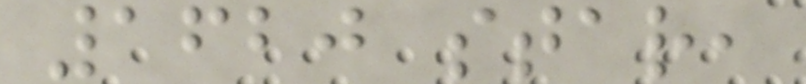1620 star,
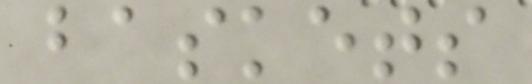baskets
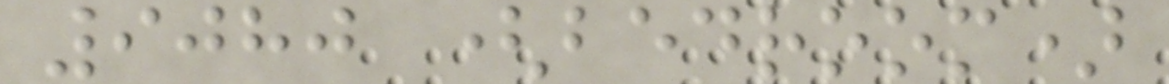9080 (bedroom)
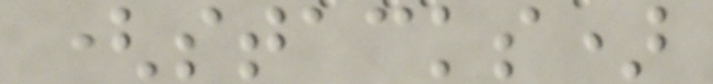(stacks)
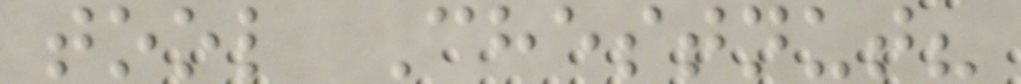tool Chestnut?
